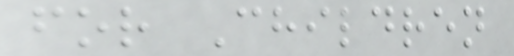for Children
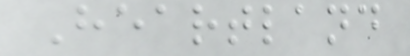Heartland
